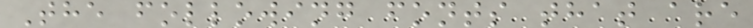The following fonts that are
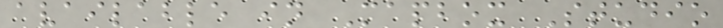available in Mapbox Studio
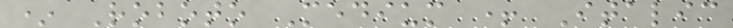* Roboto Medium + Italic
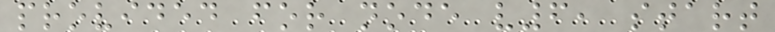provided for node v6, start
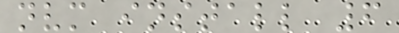nvm install 6
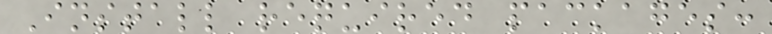Install required packages:
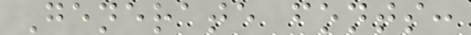Generate fonts:
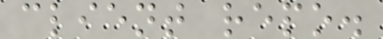client repo.
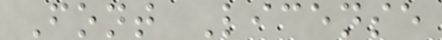Font License
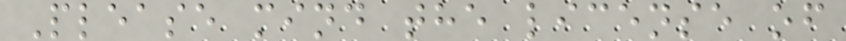Please mind the license of
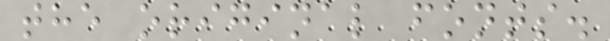the original fonts.
